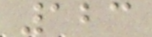123
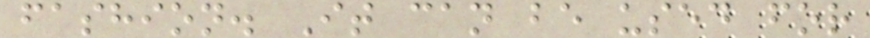fashion. It can be used for
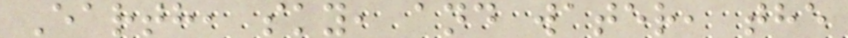Earth, sky, and water, the
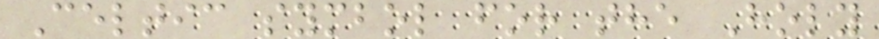Celtic symbol for the Holy
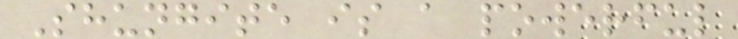Shungite is a powerful
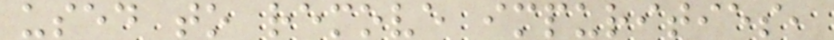used to remove impurities,
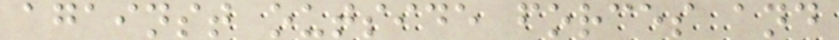against outside forces and
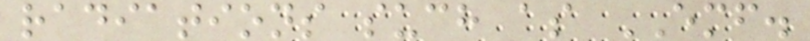radiations such as EMF.
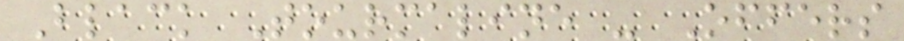Black Tourmaline - Offers
